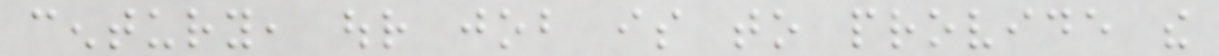century, our job is to provide the
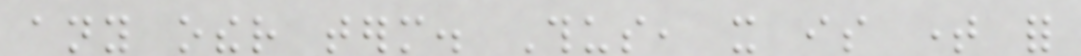any other term. Thus, it is time for
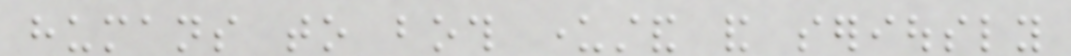humans to both understand and seriously
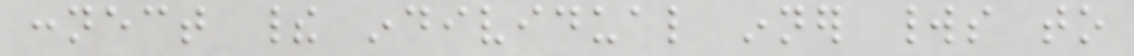connect their individual inner worlds to
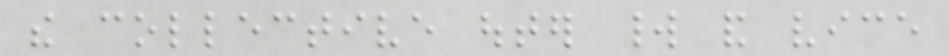the collective outer world and vice
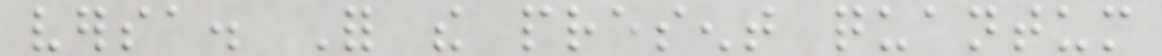versa. For the present quantum
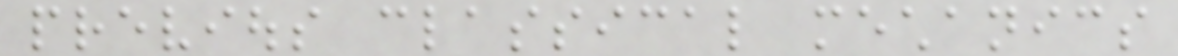previous classical mechanics
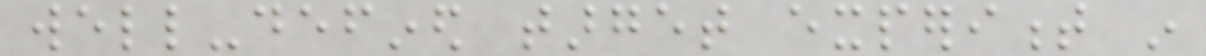well-defined target experiment in
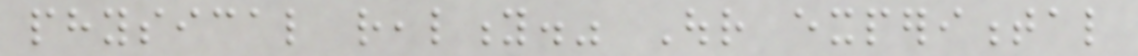physical reality." Our experimental
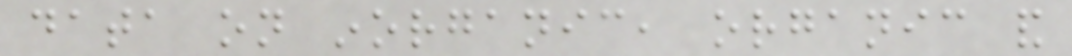data on inorganic, organic and
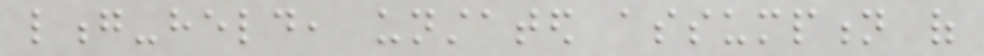long-held, unstated assumption of
